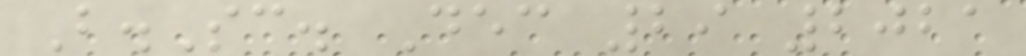B.Sc. Dec 29 2021
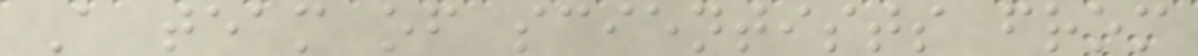A team of scientists from
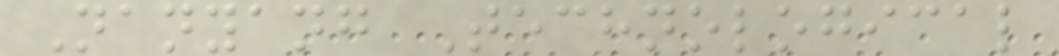Nanyang Technological
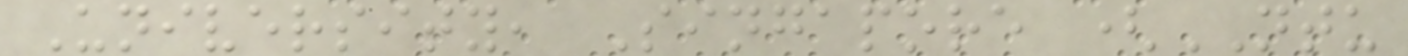University, Singapore (NTU
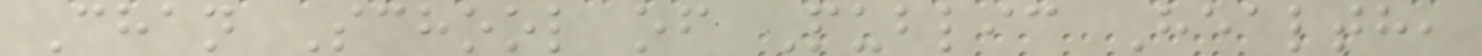Chan School of Public Health,
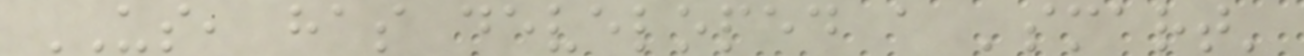US, has developed a 'smart'
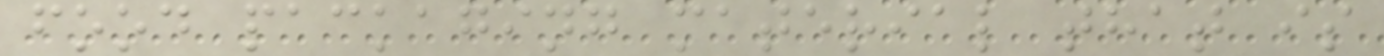food packaging material that is
